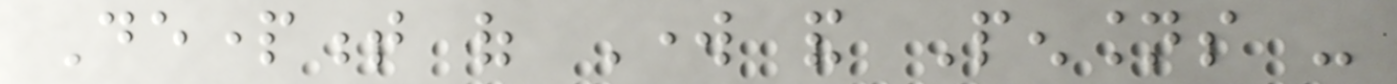Department of Work and Pensions -
